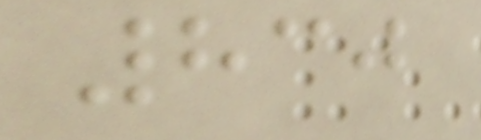830
